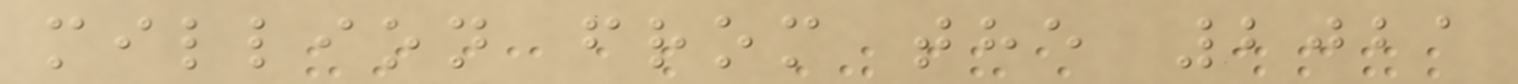million from the 2021
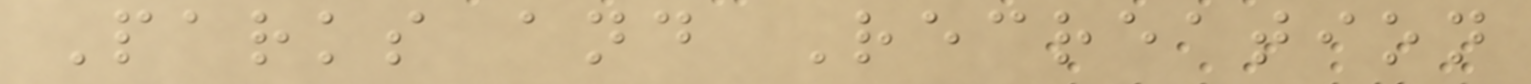Parks and Recreation
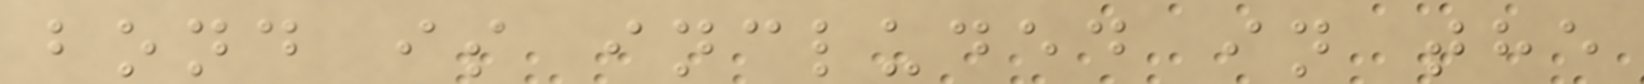bond is included in the
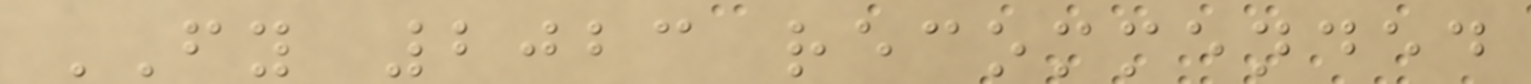FY 2023 recommended
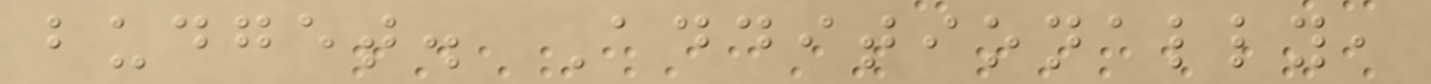budget. Additionally,
